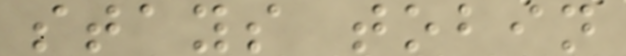stays tobin
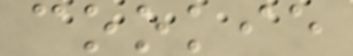cookie
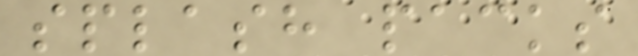splash packs
